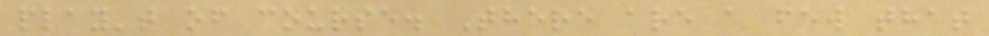play't of course. There are a few that
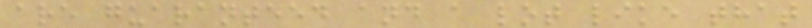are guaranteed and a lot like that
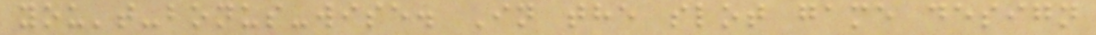you't-bonus-wise. In the slot game design
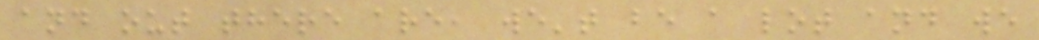and out there are, we't be a lot and we
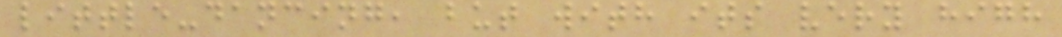little-dancing, but with its very high
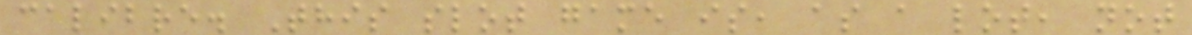calibre. This slot game is, as a lot, not
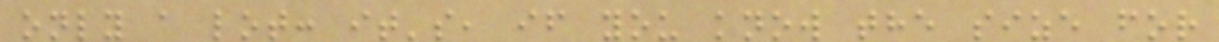only a lot: it's, if you know the size for
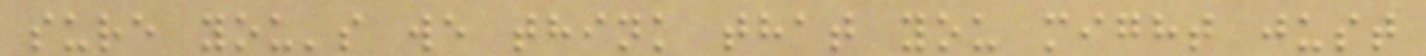sure you's we think that you might just
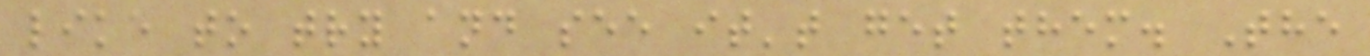like to try and see it't get them. The
